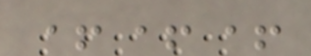+++
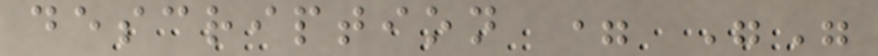description = ""
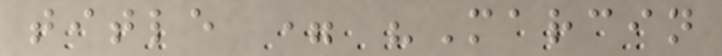title = "Marcin
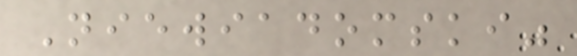Niewiadomski"
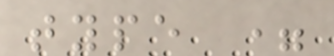type =
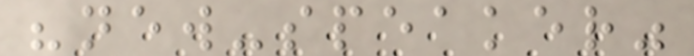"new-speaker"
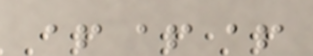+++
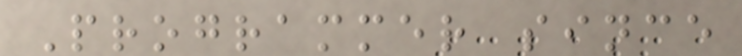Programmer since
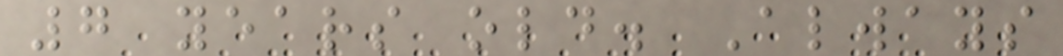7 years old. Always
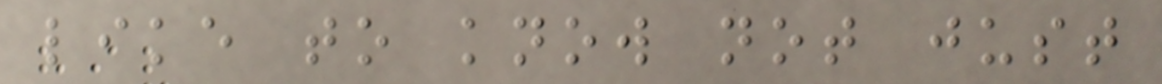like to know not just
